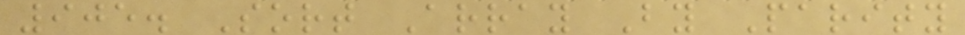905. Sort Array By Parity
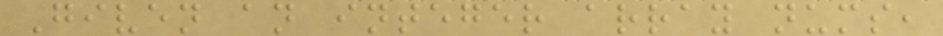Given an integer array nums,
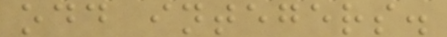odd integers.
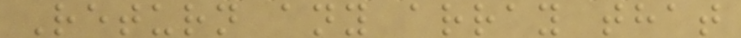Return any array that
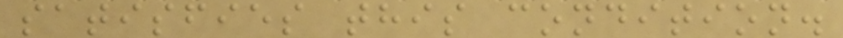satisfies this condition.
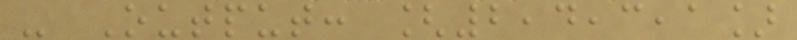- Output: [2,4,3,1]
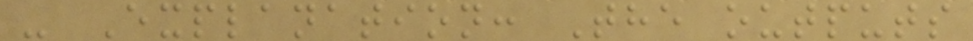- Explanation: The outputs
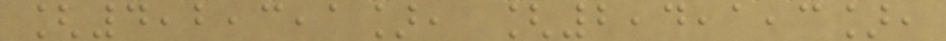[4,2,3,1], [2,4,1,3],
